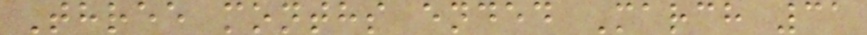Three months ended March 31
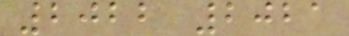2022 2021
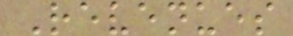Revenues
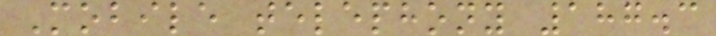Mobile telephony 187.3
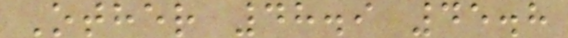Other 48.9 45.8
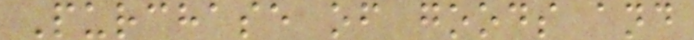Purchase of goods and
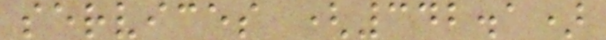services (342.1)
